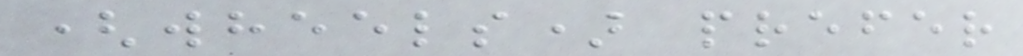(wheels) prefer
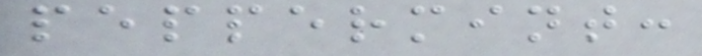peppermint:
